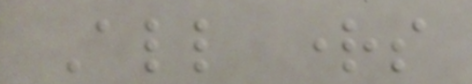All rights
